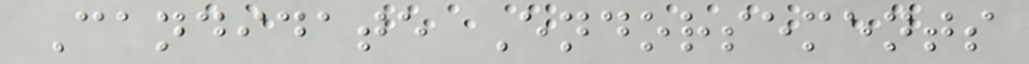Candidate Endorsements
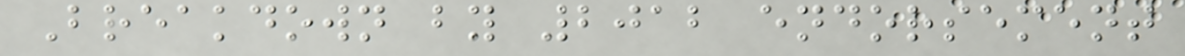Breakdown by 2012 endorsement
